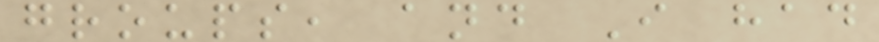groups, and I had
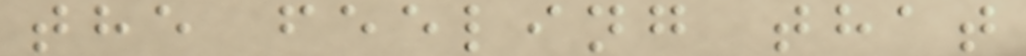the feeling that
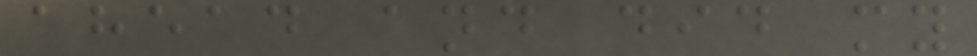ahead and did my
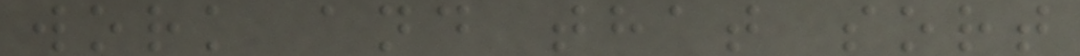work and that sort
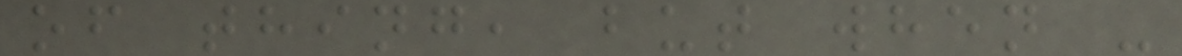of thing, but when -
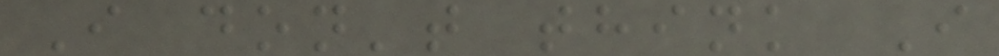I don't think I
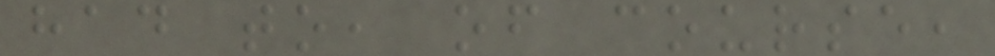had to, of course,
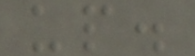up.
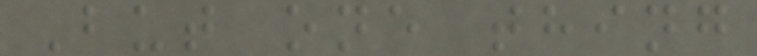But one thing
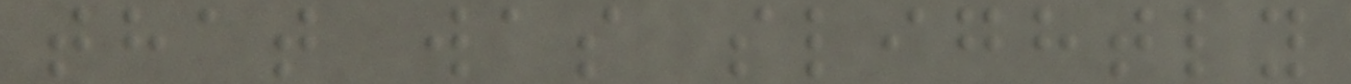that was slightly
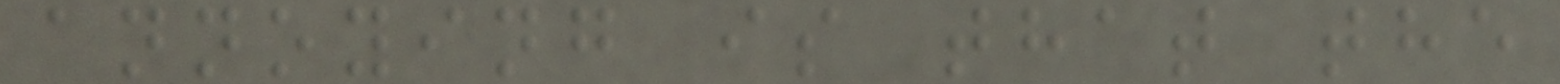annoying is that the
